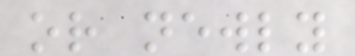or newly
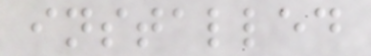installed
